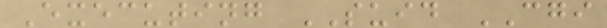Executing SUID CGI
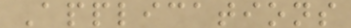Applications
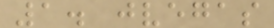1. jvegas
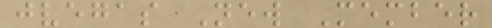jvegas New Member
